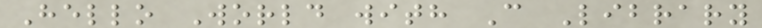Hello World with C Library
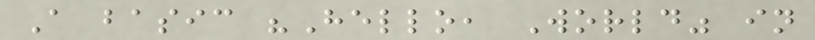A basic "Hello, World" in
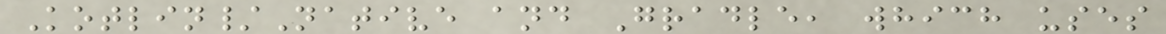Kotlin/Native and Gradle, which uses
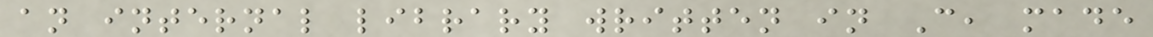an internal library written in C, made
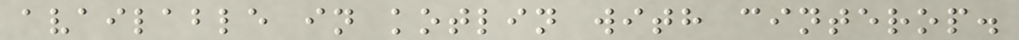available in kotlin with cinterop.
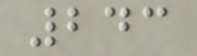243
